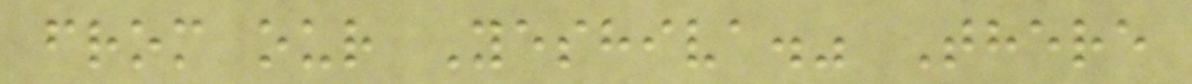from our Yeshiva." There
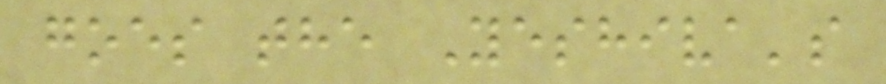goes the Yeshiva's
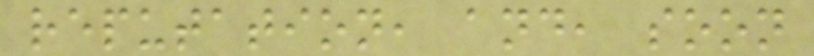reputation, and, soon
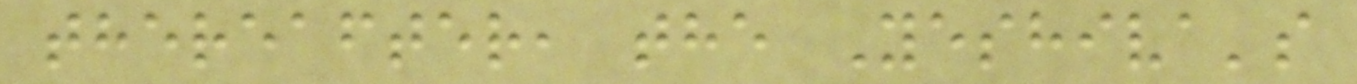thereafter, the Yeshiva's
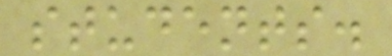students.
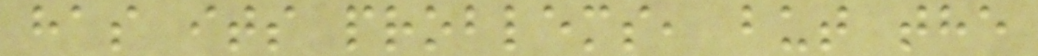has its problems, but the
